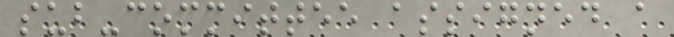sub-committee assigned a
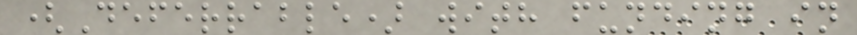(Deferrable) with funding in
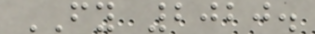FY 2020.
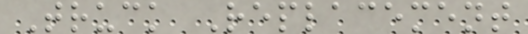Truck Replacement
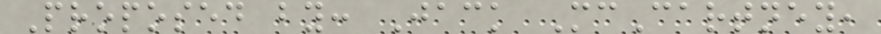Proposed by: Jack McCartney,
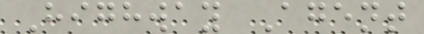Highway Agent
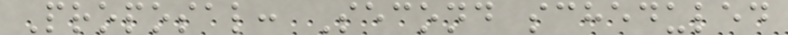Proposal: Second scheduled
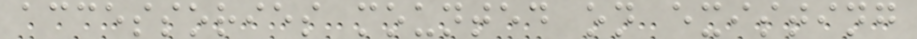accessories mounted on existing
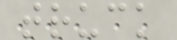truck
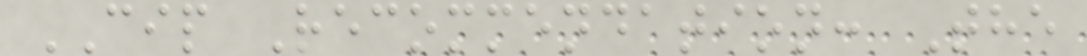CIP Recommendation: The
